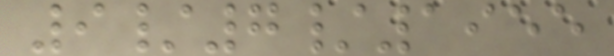9/7/1955
